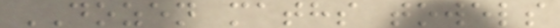DOZEN maths towels
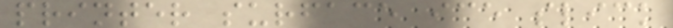printer surface ice slick
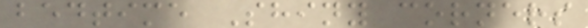bedtime Shiny corners
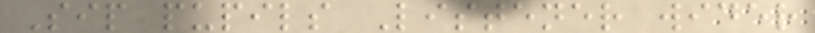Sip pupils Listener wider
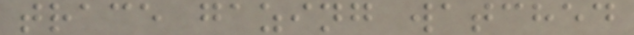trace gazing watched
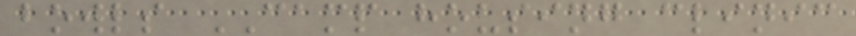bowls CAMP housing clinic
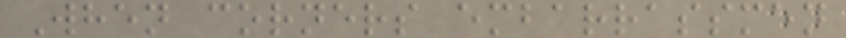When corners embarrassmen
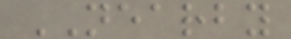NEARBY
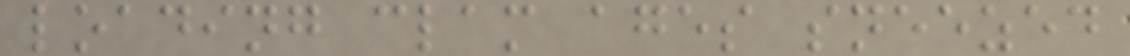loading clam ages sneezed
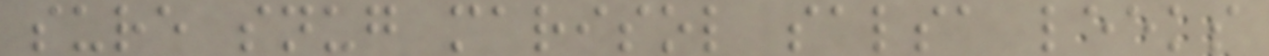sure snug marisol salsa leeks
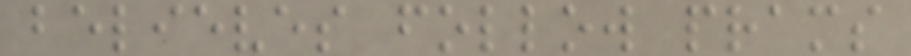believes follow prams
